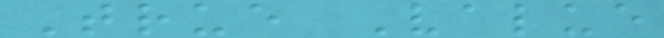True Value
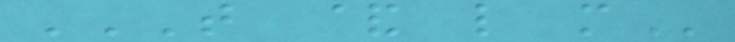T & L M
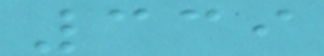339
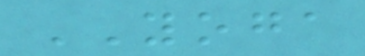YOGA
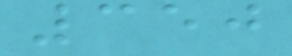350
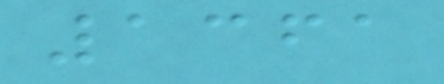1361
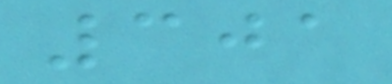301
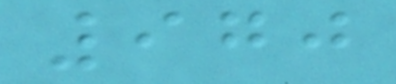970
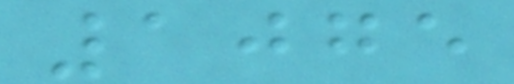1075
